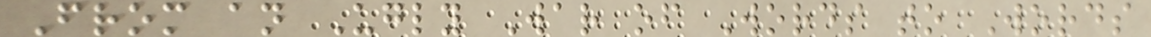From an Ugly War of Words to Words
